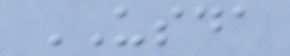USDA
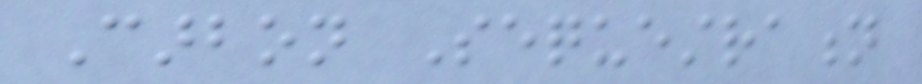Carbon Sequestration
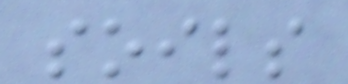soils
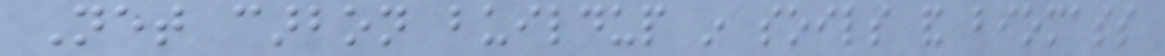Net carbon buildup in soils and biomass
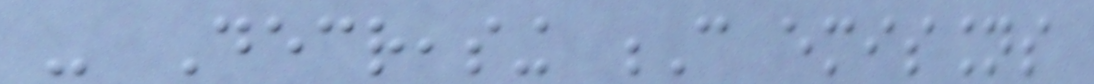- Decreasing C emissions
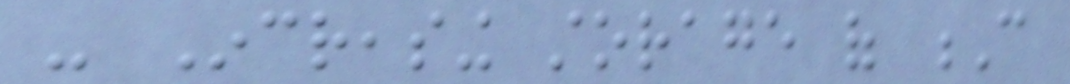- Increasing storage of C
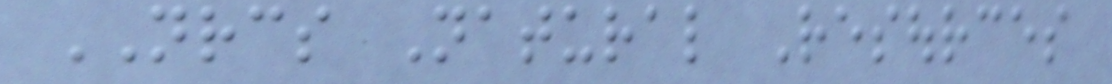NRCS Natural Resources
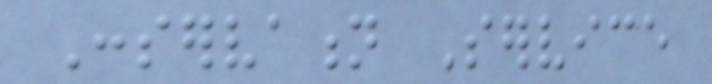Conservation Service
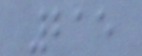215
